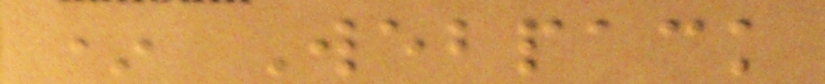* Webpack
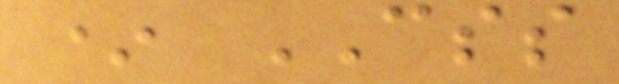* CSS
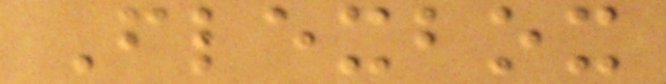Flexbox
